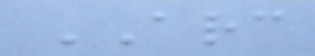ARC
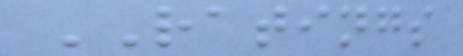RATINGS
